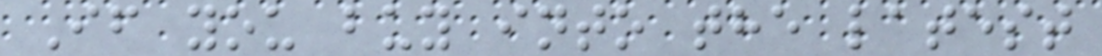If you buy into the latest
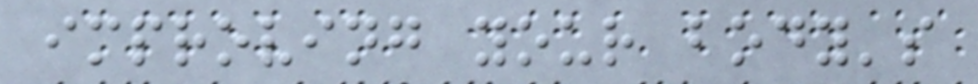improving your body's
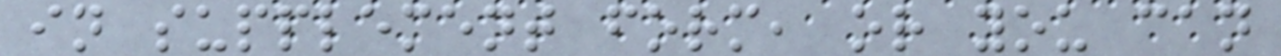in supplement form, or you can
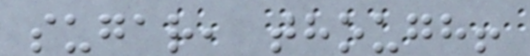sugar, though!
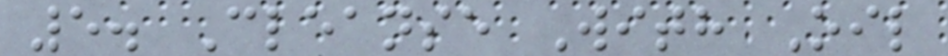5. Cleanse With Oil
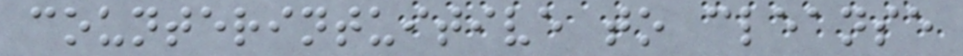counterintuitive to cleanse
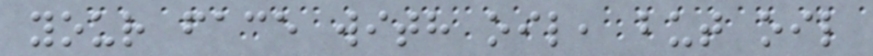your face with oil, but oil
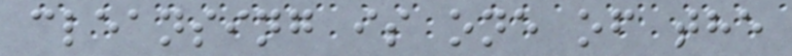cleansing is one of the
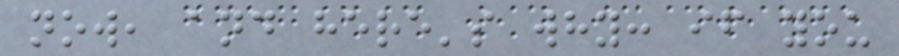now, and here's why: if you
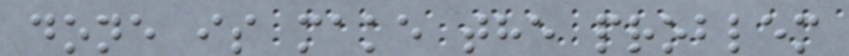done is make the problem
